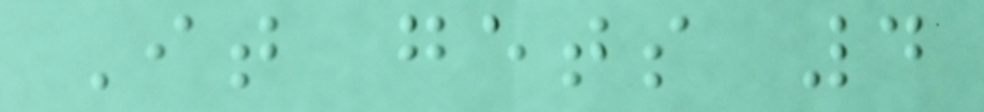It gets 4
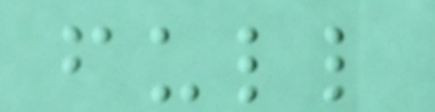full
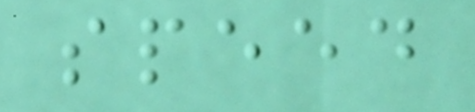speed
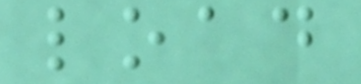load
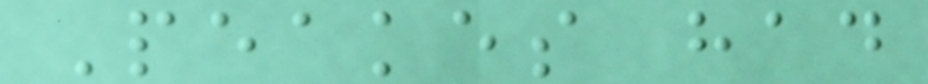Peakes had
